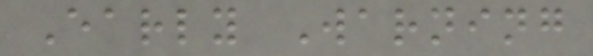Early Warning
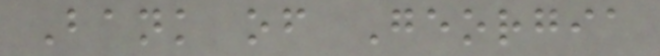Bank of Georgia
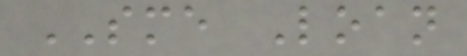SME Loan
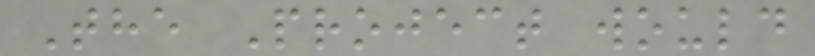The Project would
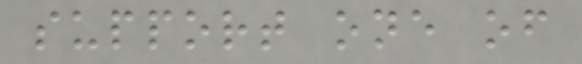support one of
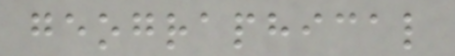geographical
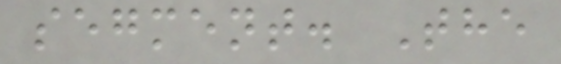segment. The
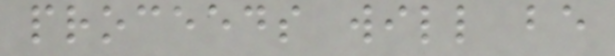proceeds will be
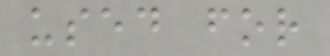used for
